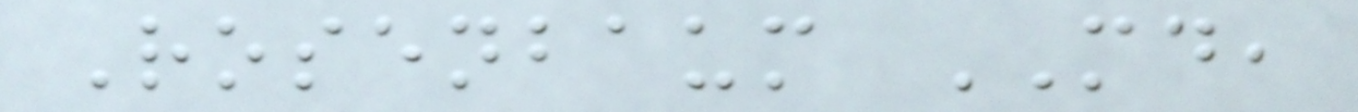Rosenbaum MD,
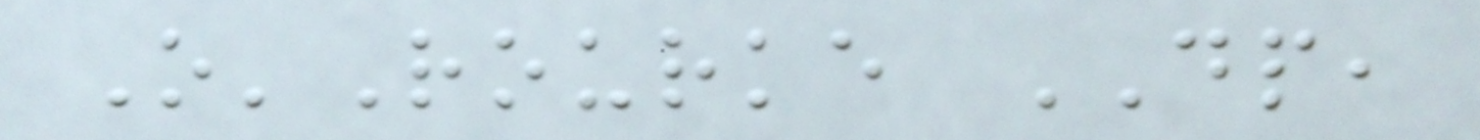O'Rourke DP,
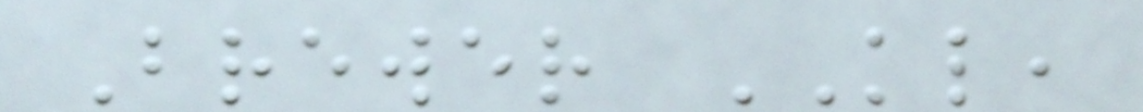Brewer KL,
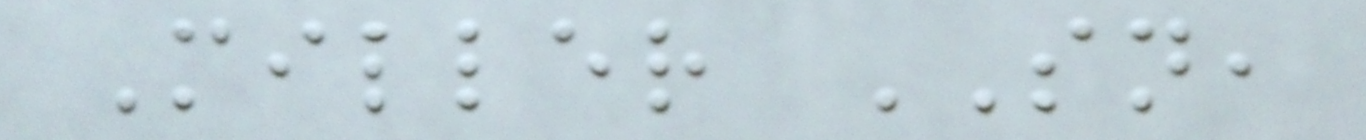Miller SN,
